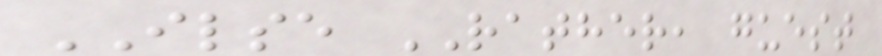ILSE RATHER, guest
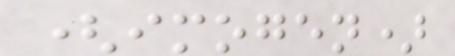(imogen)
